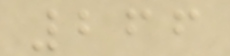266
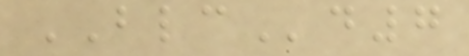BLCd7
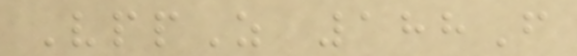VppZ 188F
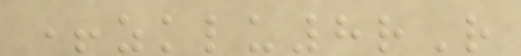+zklu8rR
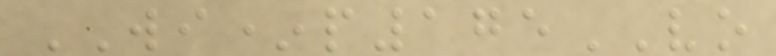WI*p175VO
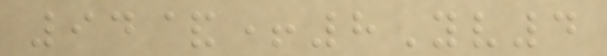94&+8Yv4
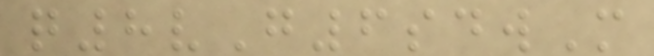q8vG6sdwM
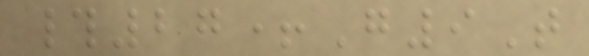#27+G9T
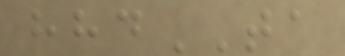hhdTA
